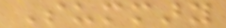Summary
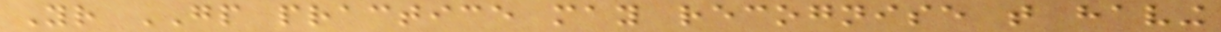Your GP practice may recognise that having
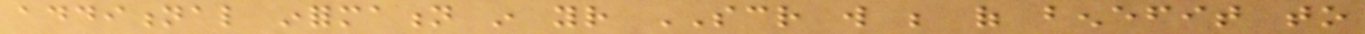additional information in your SCR will be of benefit to
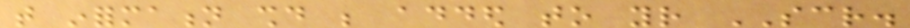that information should be added to your SCR.
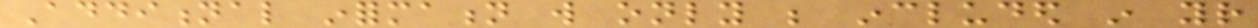Additional information will only be included in your
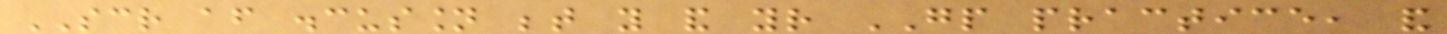SCR after discussion between you and your GP practice, and
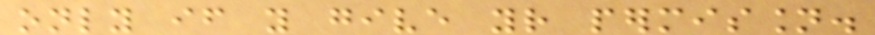only if you give your permission.
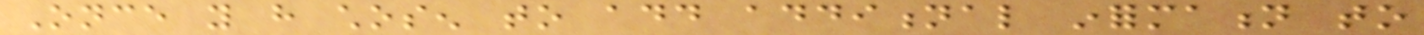Once you have chosen to add additional information to
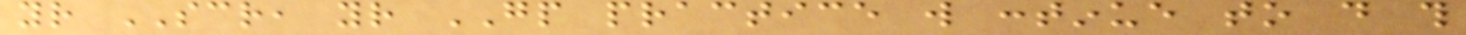your SCR, your GP practice will continue to do this
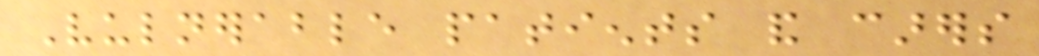Vulnerable patients and carers
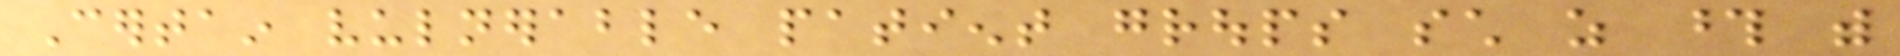Certain vulnerable patient groups such as those with
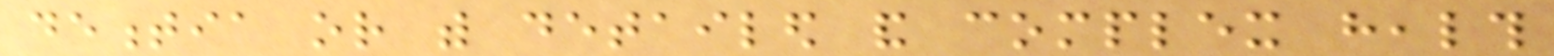dementia or with detailed and complex health
